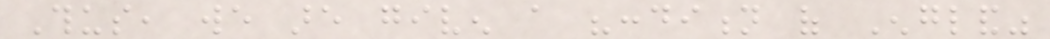Thus, we are given a "condition of England"
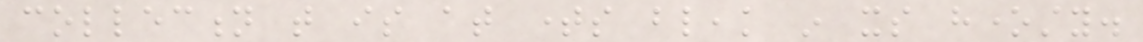collection that is at times bleak in its honesty.
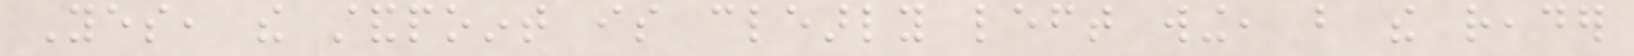Yes, the standpoint is clearly left wing, but the reader
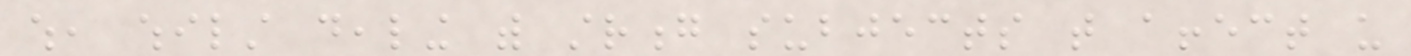which, whilst dealing with strong subjects that affect us
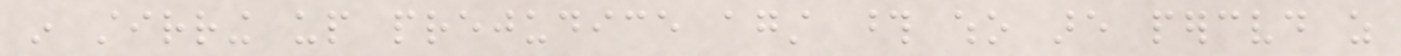in stirring up prejudice against those who are perceived as
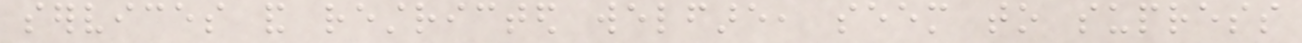services and restricted welfare, seem to supress
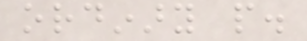ordinary people.
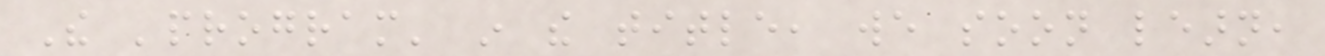The 'program' in the title, we soon learn,
